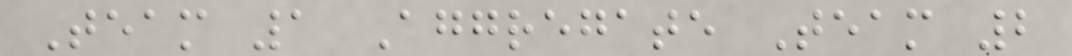Team 1 Aggregate Team 2
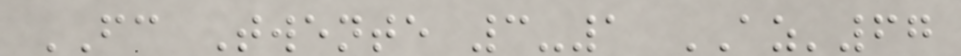FC Twente 3-1 AZ'67
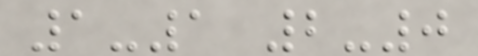1-1 2-0
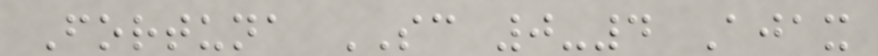Fortuna SC 0-4 Ajax
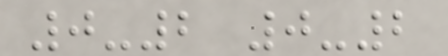0-2 0-2
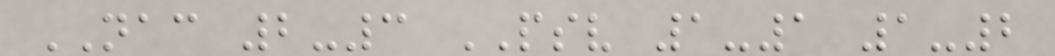NAC 2-3 PSV 1-1 1-2
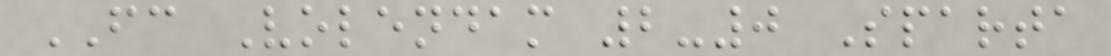FC Volendam 2-0 Sparta
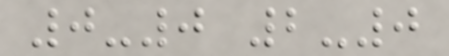0-0 2-0
